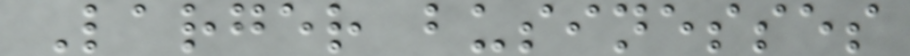Larger businesses
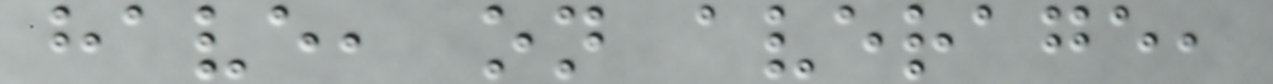have, on average,
